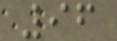96
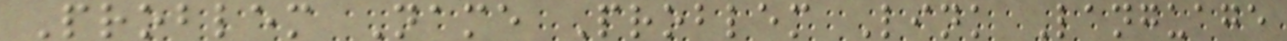Problem Name Problem Link Language
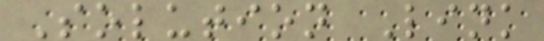Solution Link
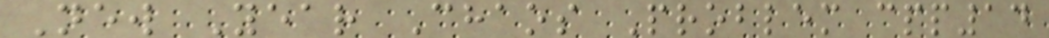New Year Chaos Problem cpp14
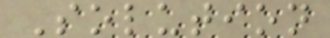Solution
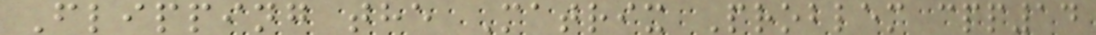Flipping the Matrix Problem cpp14
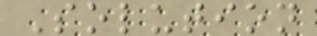Solution
